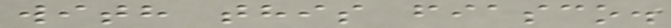with this fiasco.
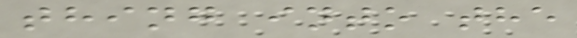thing into the
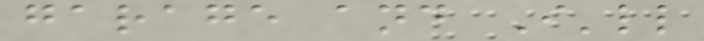garage and I'll
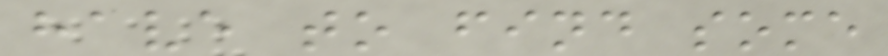have to find some
